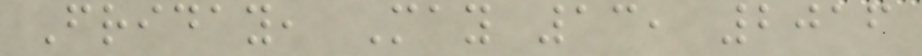Friday, May 13, 2016
